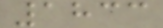1833
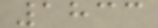1833
